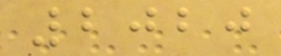2020
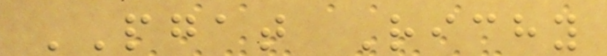PGAT Richy
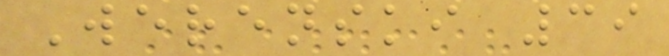Werenski 39
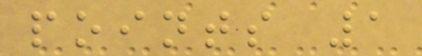points 1
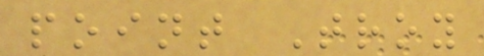point Troy
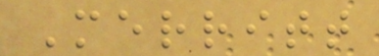Merritt
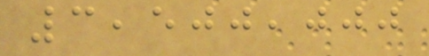3,500,000
